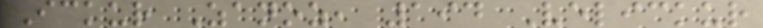Ickur Zanoz, 194 Velickur
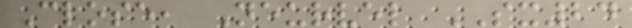Close, Neurvel SX24
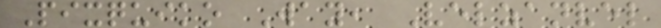Pixquiko Way, Velzanvel
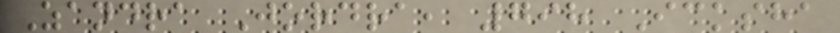Zandra Jordra, 798 Icksha
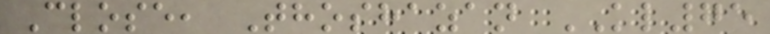Close, Thoshazan KL75
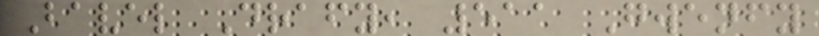Bavel Drafy, 511 Gwenfy
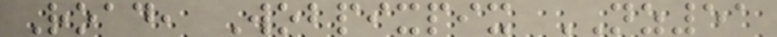Road, Wobpixpix NZ51
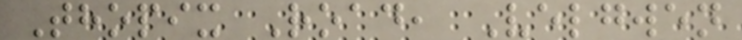Thopix Road, Velgwen
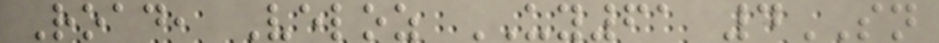Road, Veloz UY61 4SN
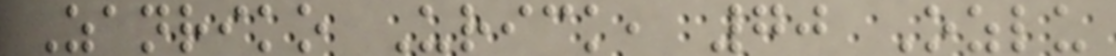Zanriko Urick, 70 Ozlu
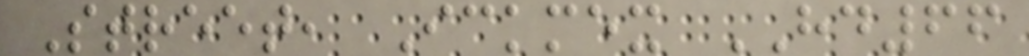Street, Ickmex HD66
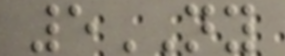5NY
